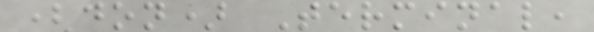(don) Terminal,
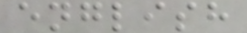english
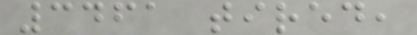3461 tired,
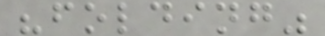"folding"
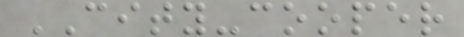CITY-cooper
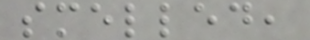smelled,
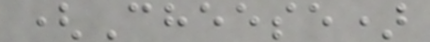(Cheese)
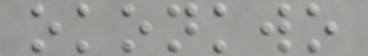okonkwo
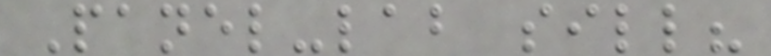Panel-lab sill?
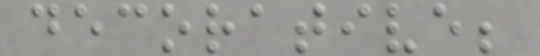decorative;
